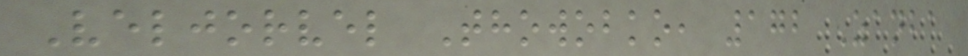Veljorvel Thowobko, 172 Zanba
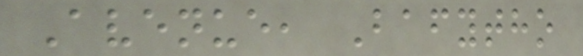Avenue, Bafytho
